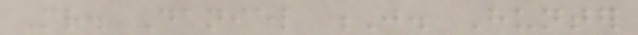Mr. Daniel J. Hunter
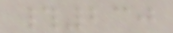#230
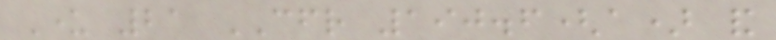Under 21 CFR 190.6(a) and
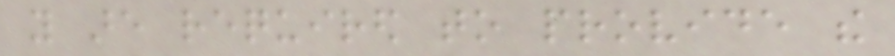you are required to provide the
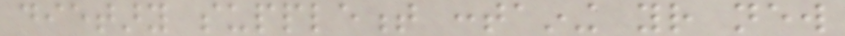dietary supplement containing your new
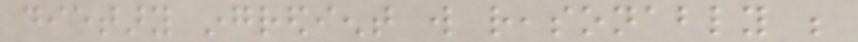dietary ingredient will reasonably be
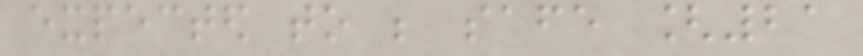expected to be safe [21
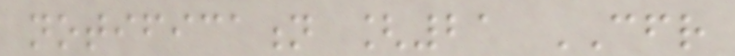notification [21 CFR
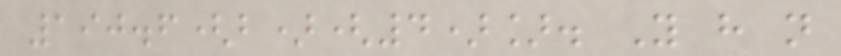190.6(b)(4)]. You have not
